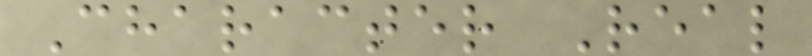Character Real
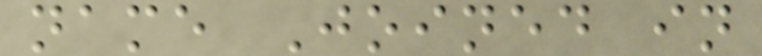name Joined in
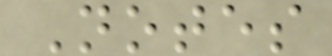Notes
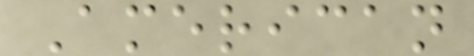American
